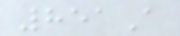851A
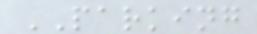PARKING
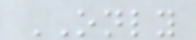ONLY
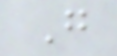G
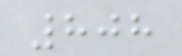808
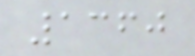1360
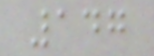147
